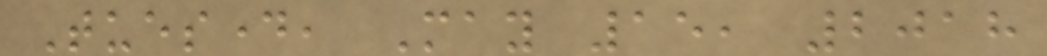Tuesday, May 15, 2018
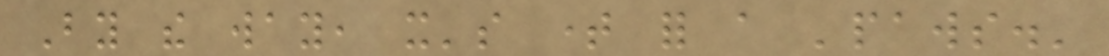By the way, it's time for a 'paws.'
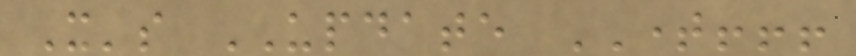It's UPDATE TIME!!!
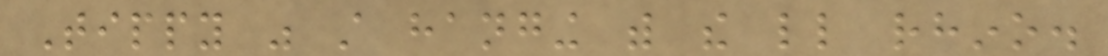Tippy was still hanging with the little rhino.
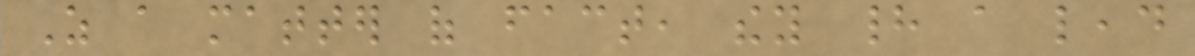As a matter of fact, they had a lead
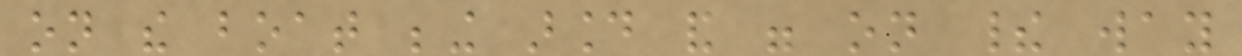on the boat being around and were on their way
